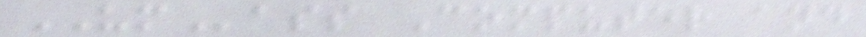UMass Computer and
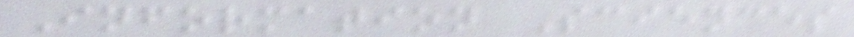Information Sciences
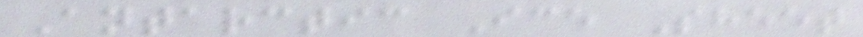Antarctic Ice Sheet
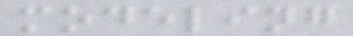modeling
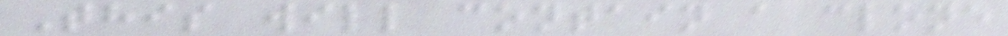This will contain a clone
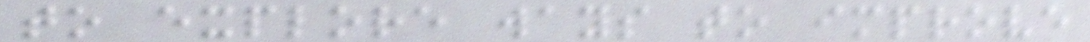to explore ways to improve
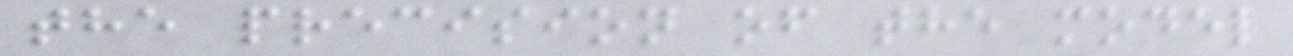the precision of the model
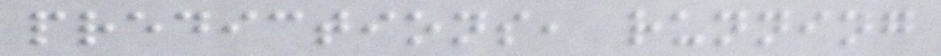predictions, running
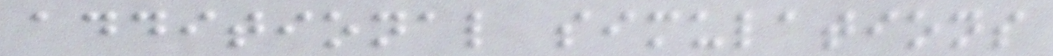additional simulations
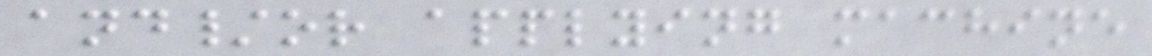and/or applying machine
